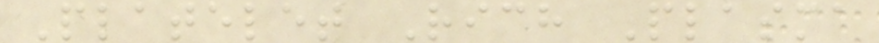Platelet Rich Plasma
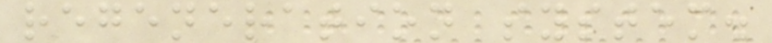regeneration system.
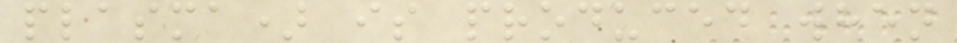plasma) is produced when
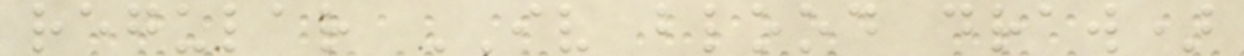regular IV blood draw)
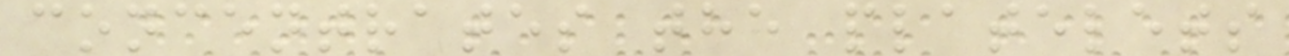concentrates the platelets
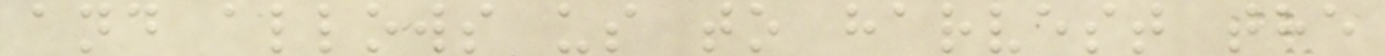and allows us to harvest the
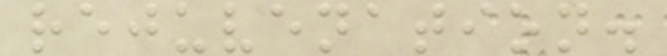rejuvenation.
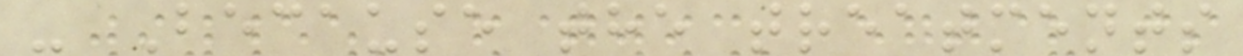- Because the treatments
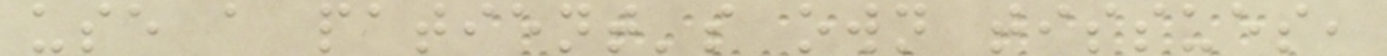use a patient's own tissues,
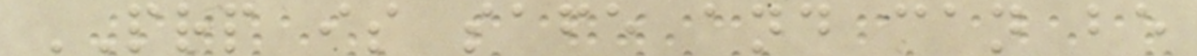PRP is safe and can be
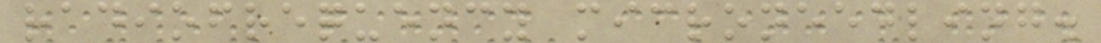radiofrequency microneedling.
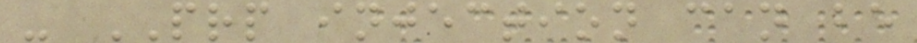- PRP injection can be
